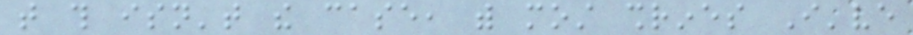that this isn't the case, with most shrines I've
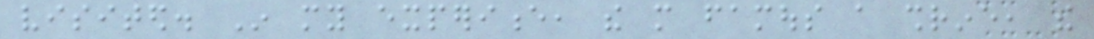visited. In my experience, the more famous a shrine, the
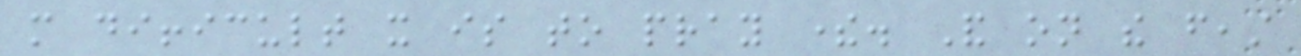more difficult it is to pray there. And on the feast
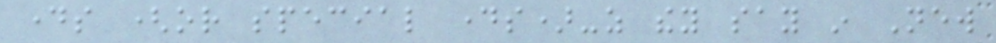days (or special days)-as they say in New
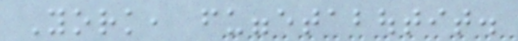York, fuggetaboutit.
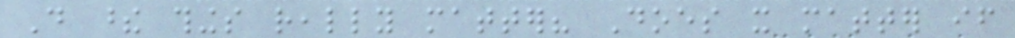Do these things really matter? Does it matter if
